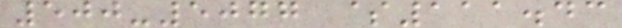500-5077 $111.43
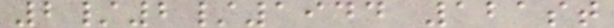2/2/1944 121st
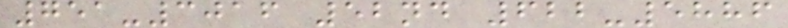751-3016 52nd 622-5886
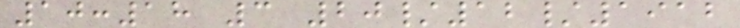10:18 3 20/12/1912
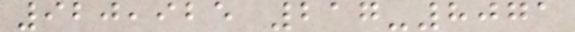920,925 217-8071
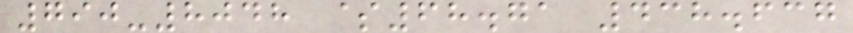790-8048 $68.71 438.637
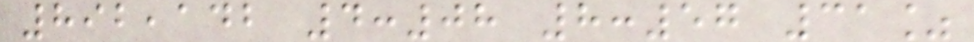892,142 4:08 8:57 31%
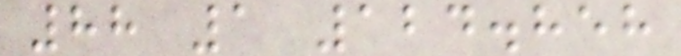88 1 124.858
